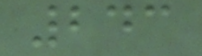243
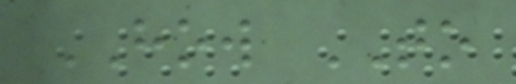HOW TO
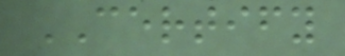CERTIFY
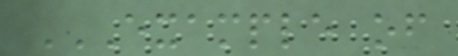EXAMPLE OF
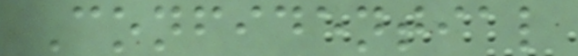Confidential
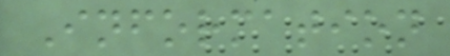Information
